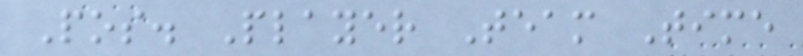Pos. Player Team Time
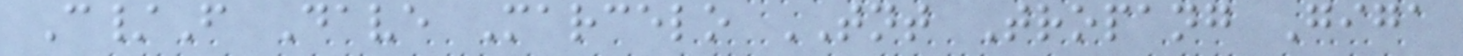C/F Dave Marcelo TNT Tropang Giga
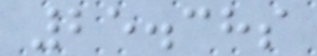25.38s
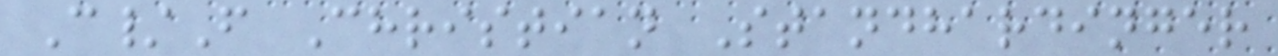C/F Christian Standhardinger
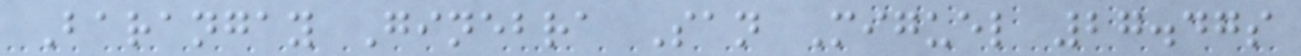Barangay Ginebra San Miguel 27.47s
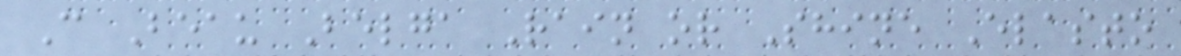C Beau Belga Rain or Shine Elasto
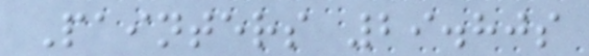Painters 29.80s
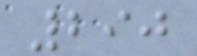290
